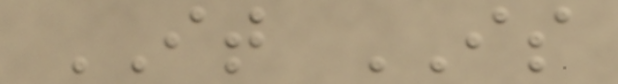IT IS
